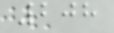208
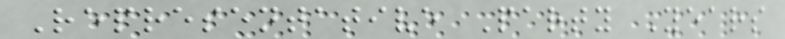Representative Party Years
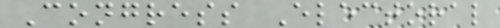Congress Electoral
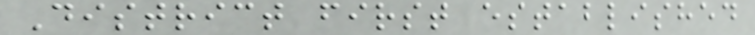District first established
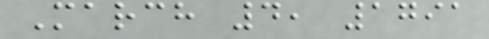March 4, 1791
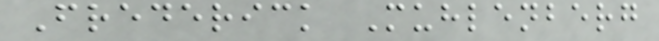Frederick Muhlenberg
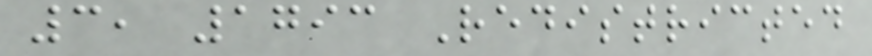3, 1793 Redistricted
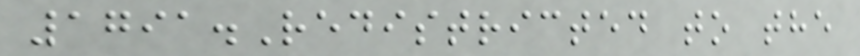1791.Redistricted to the
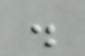.
